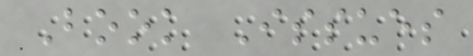Book Issues
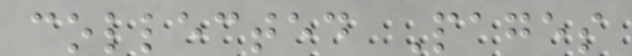collected Pages
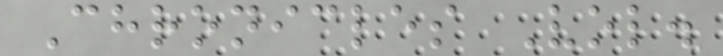Chronicles Vol.
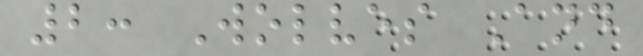2: Wolves And
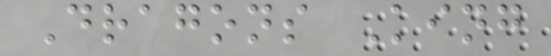Dragons King
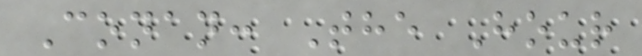Conan: The Hour
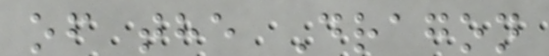of the Dragon
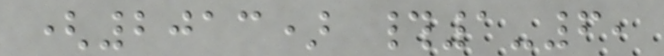(2013) #1-6,
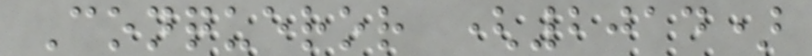Conqueror (2014)
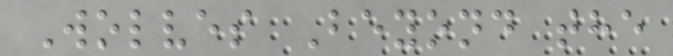Wolves Beyond the
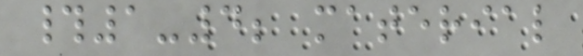#1-4; material
